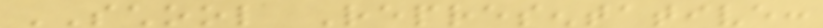SCHOOL Representative:
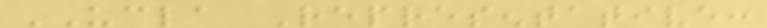UCLA Representative:
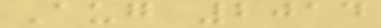Aug 2014
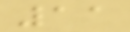11
